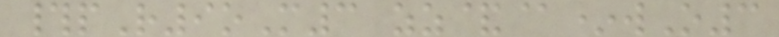#pR9oM3 zz&@*wO3
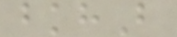bkhB
